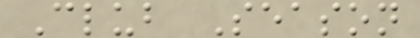Club Season
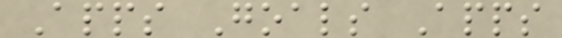Apps Goals Apps
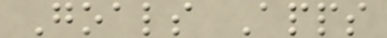Goals Apps
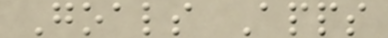Goals Apps
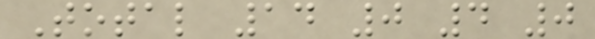Total 14 0 4 0
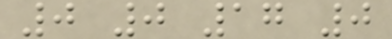0 0 17 0
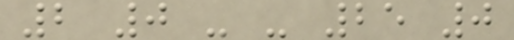2 0 - - 25 0
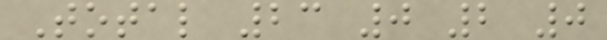Total 23 0 2 0
